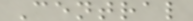Central
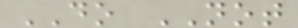DO NOT
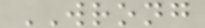WRONG
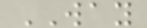WAY
